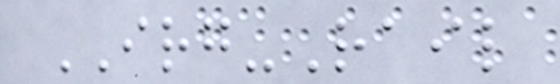IRG-Rail
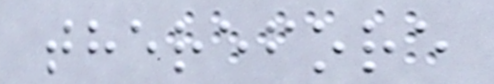therefore
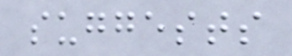suggests
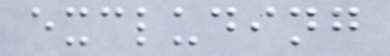excluding
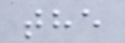the
